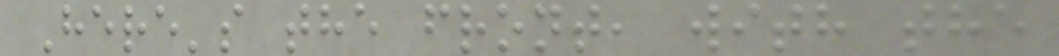Here's the front, with the
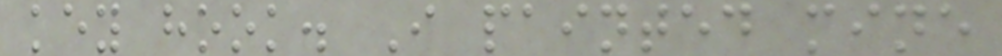key hook. I painted mine
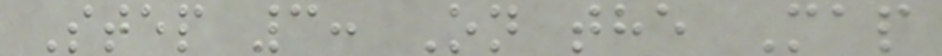Step 3: On the Map
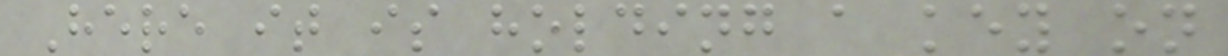Here it is holding a key on
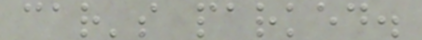car's parked.
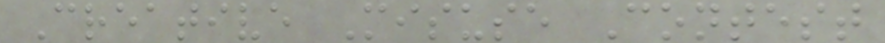Creative Misuse Contest
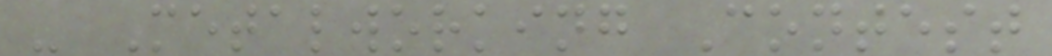- Metalworking Contest
